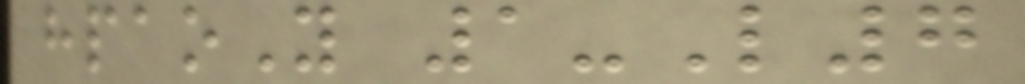hpaoY 1-L7
